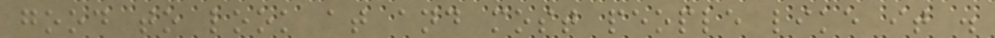good to look at and most people like it .
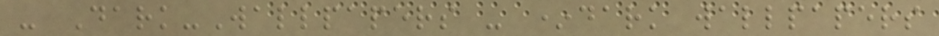- Dark-Wallpapers - *dark wallpapers
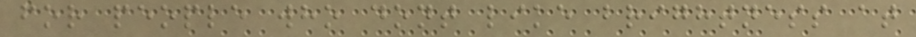for people who dont like brightness at
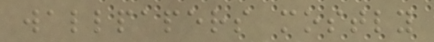wallpapers mostly
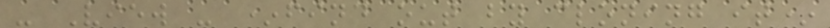- View - *find out by cloning it*
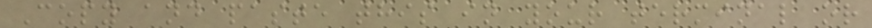Copy and paste this in your terminal or
